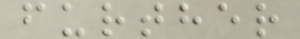further
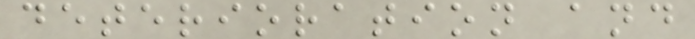deterioration and
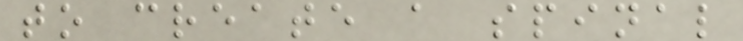to create a spinal
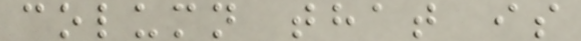column that is
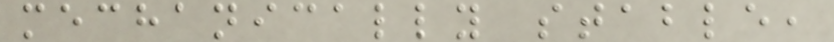mechanically stable,
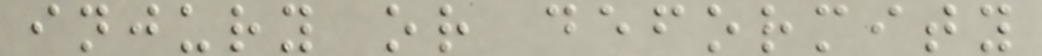injury or deformity
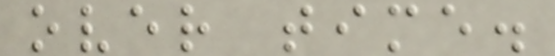over time.
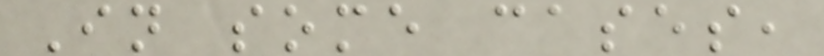In some cases,
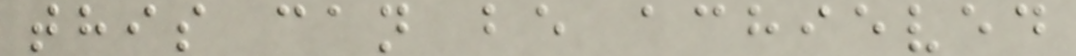this can be achieved
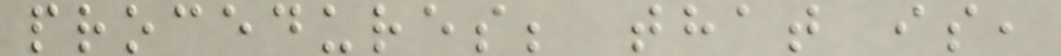procedures; that is,
